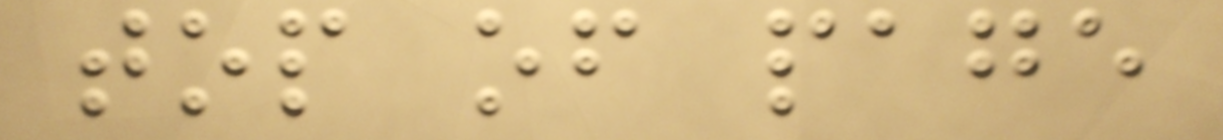top of page
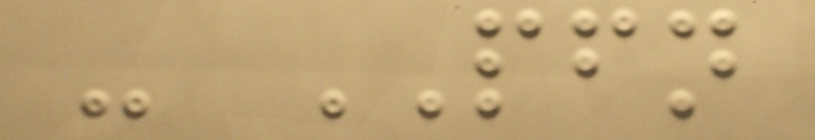- PFN
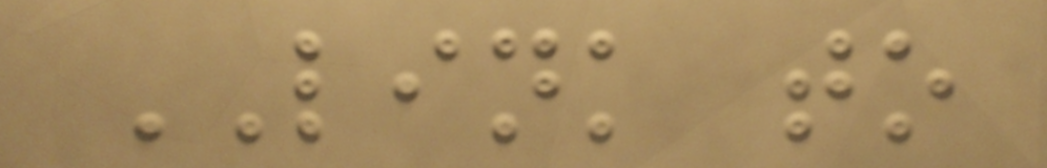LINK to
